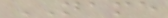NAME
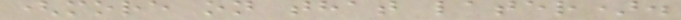(more on that later).
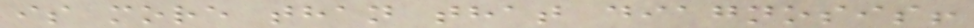is more than that diagnosis!
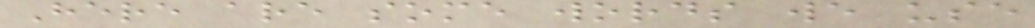Here are some words we use
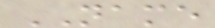NAME
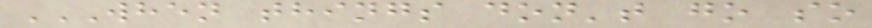WHEN THINGS DON'T GO SO
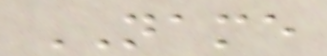NAME
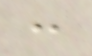:
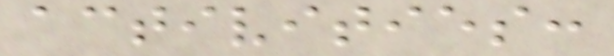activities:
